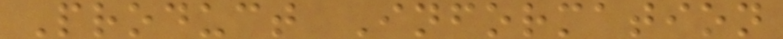Product Information
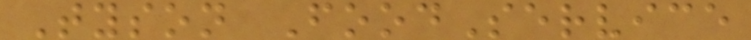Tyson FoodService
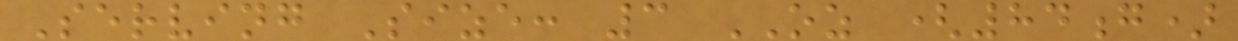Serving Size: 3 OZ (84g)
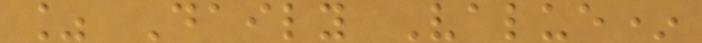% Daily Value*
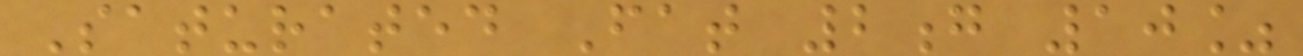Saturated Fat 2g 10%
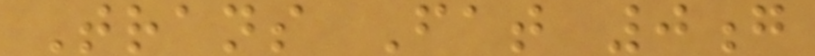Trans Fat 0g
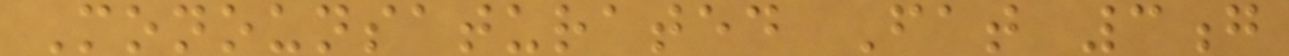Monounsaturated Fat 3g
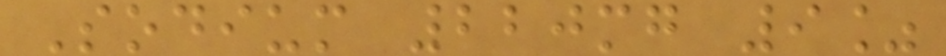Sodium 220mg 9%
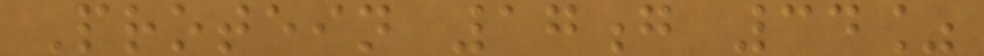Protein 17g 34%
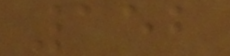152
